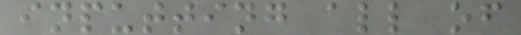inputting all of
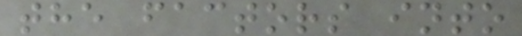the factors into
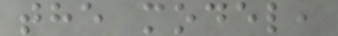the model,
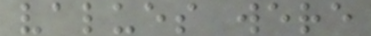values were
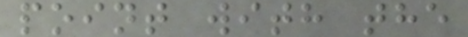point with the
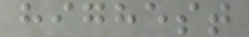highest
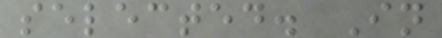selected. In
